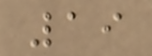19
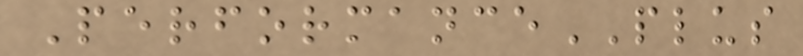PerformancePLUS
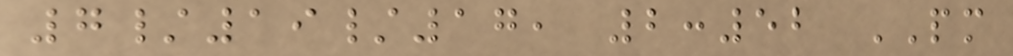7/19/17, 2:52 PM
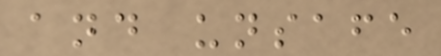and unsafe
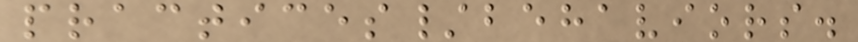practices/behaviors.
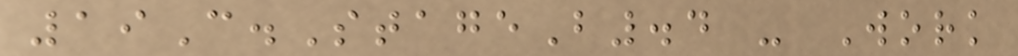19C.StageB.4 - Work
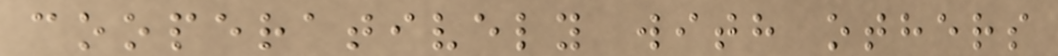cooperatively with others
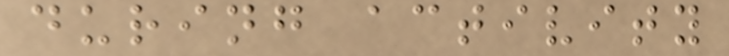during activity
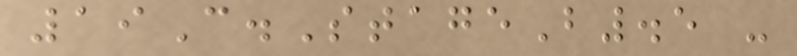19C.StageB.5 -
